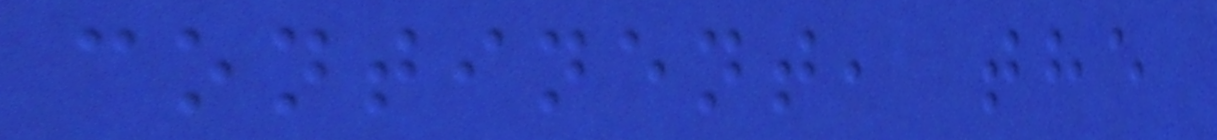continent, the
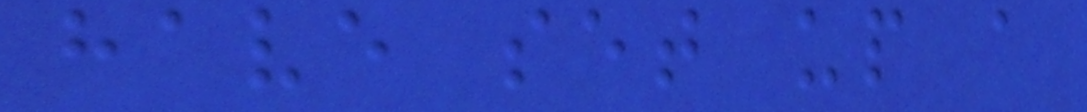have set up a
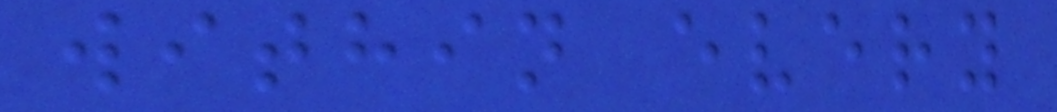within every
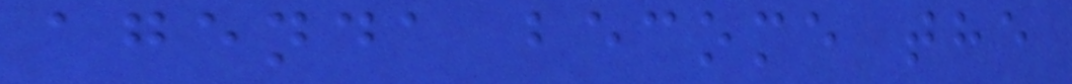agenda become the
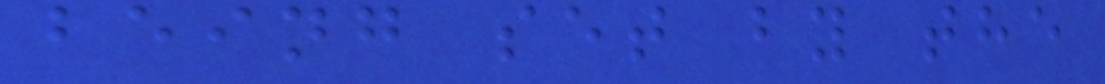being set by the
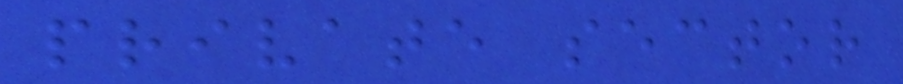private sector
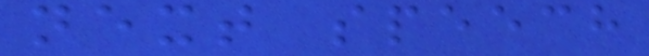next speech
